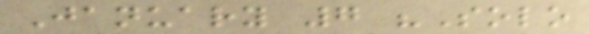January 7 "Solo
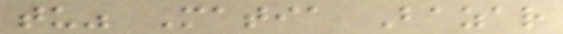tu" Matia Bazar
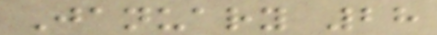January 28
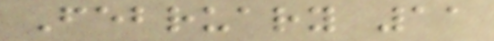February 11
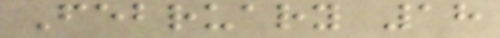February 18
